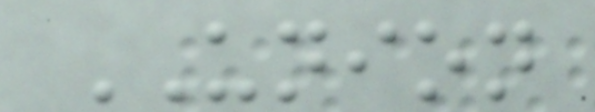UNION
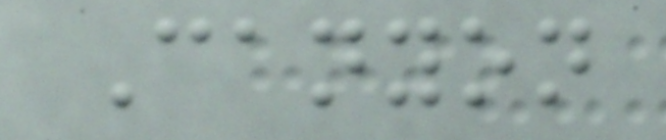Canyon
